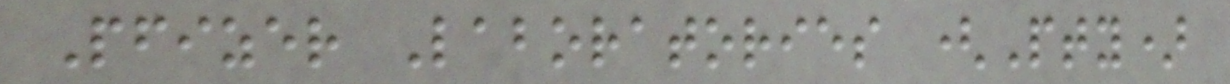Pfizer Laboratories (Pty)
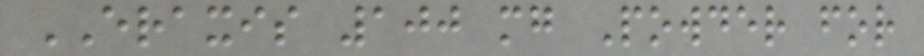ERAXIS 100 mg Powder for
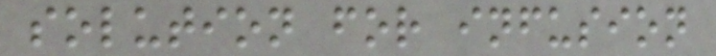solution for infusion
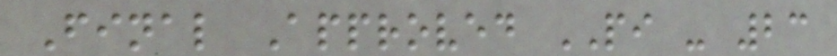Final Approved PI - 23
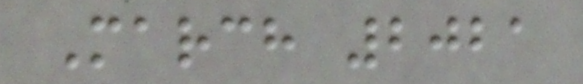March 2021
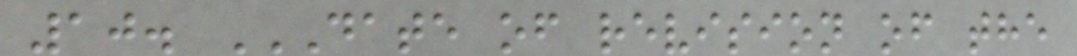10. DATE OF REVISION OF THE
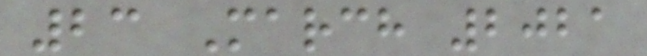23 March 2021
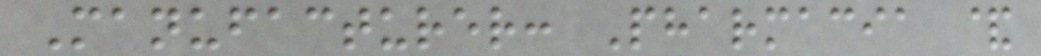Manufacturer: Pharmacia &
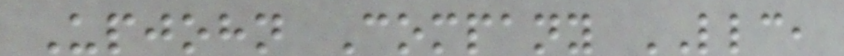Upjohn Company LLC,
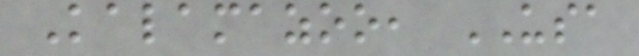Kalamazoo, USA
